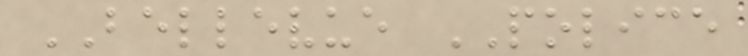BELLEVUE POLICE
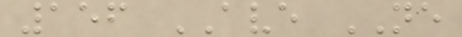156 AVE NE
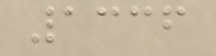1336
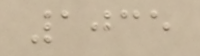1035
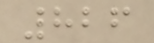826
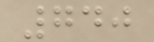740
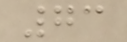73
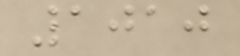1010
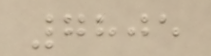7805
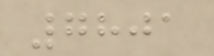7801
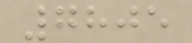7805
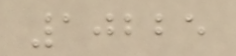10225
